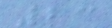23
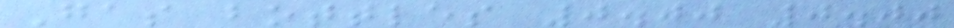Gas bottles 0.00 0.00
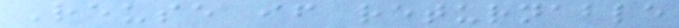Reuse if returnable
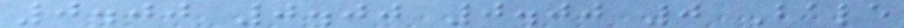0.00 0.00 0.00 0 Bale
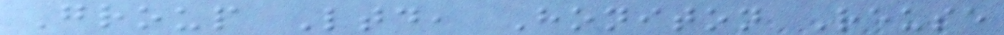Group Ltd, Honiton Reuse
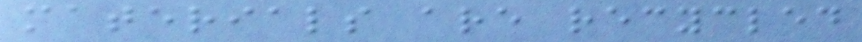materials are recycled
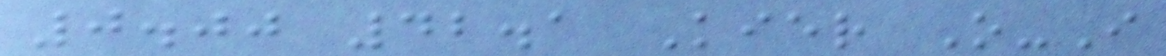0.00 42.1 Kier O-I
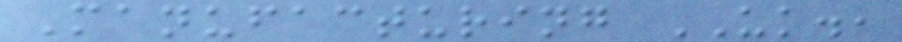Manufacturing UK.,
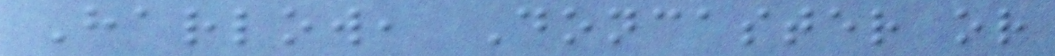Harlow, Doncaster or
